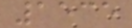1535
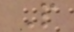P
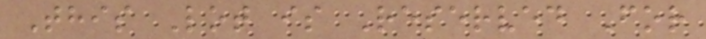This Lot is Reserved For
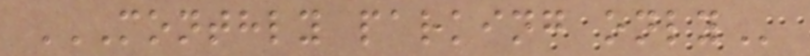MONTHLY PARKING ONLY
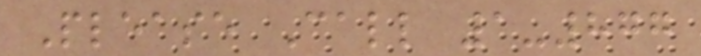Please Call 1-877
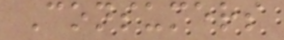Consumers
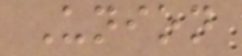Union
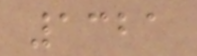1321
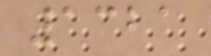1321
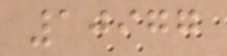10977
